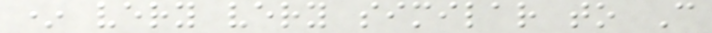* very very similar to C
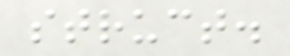struct.
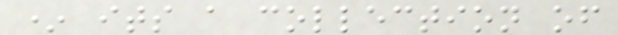* its a collection of
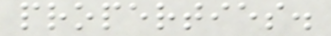properties.
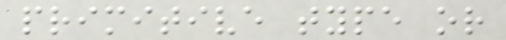primitive type or
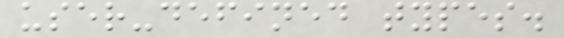user-defined types.
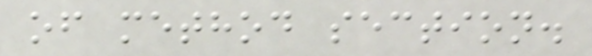of method section.
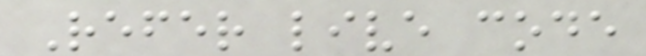Refer live code
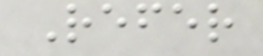Refer
